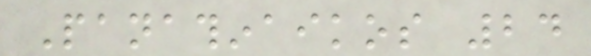Panathinaikos 24
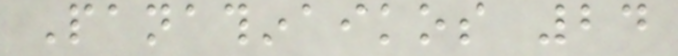Panathinaikos 24
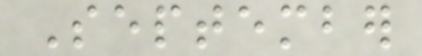September
